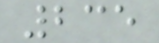235
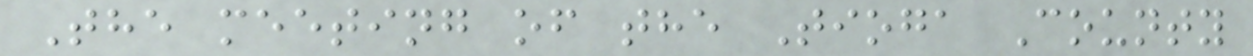The meeting of the Tioga County
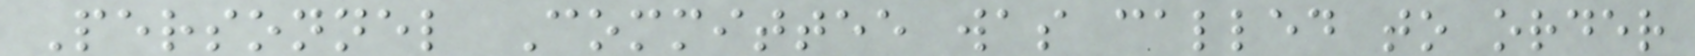Personnel Committee was called to order
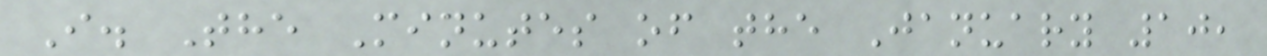I. The Minutes of the January 10,
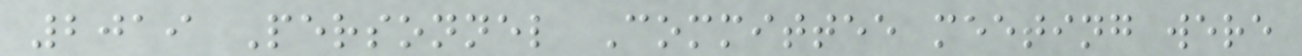2019 Personnel Committee meeting were
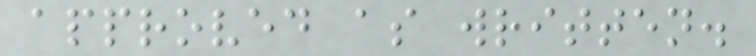approved as written.
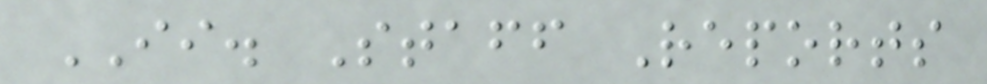II. Staff Reports
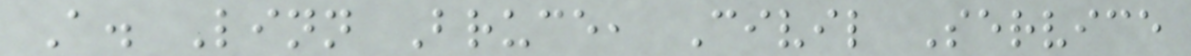A. Linn Bruce, Civil Service
